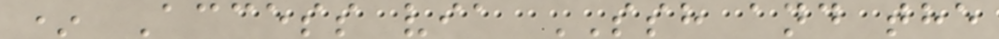* Access via SSH and the
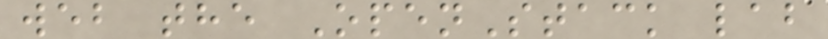web the OpenStack lab
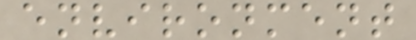environment
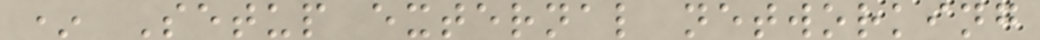* Setup external networking
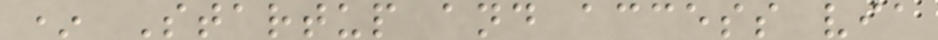* Startup and access via
